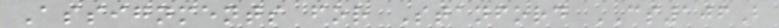Assignments for Stanford CS106B
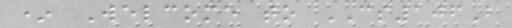* Welcome to CS106B
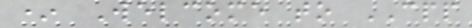* Welcome to CPP
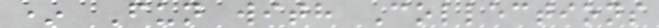* Fun with Collections
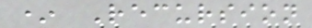* Recursion
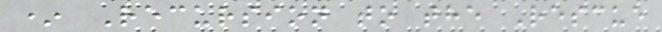* Recursion to the Rescue
